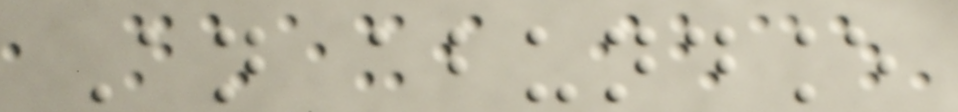An abundance
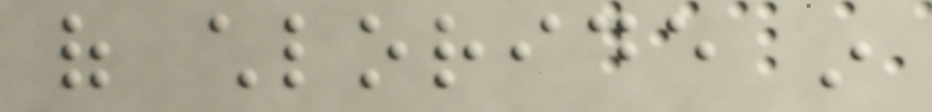of chloride in
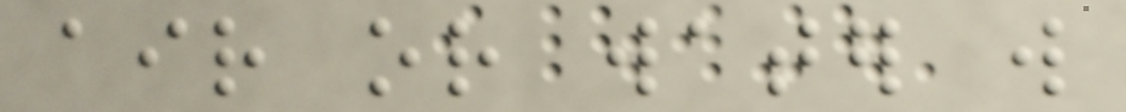air or water will
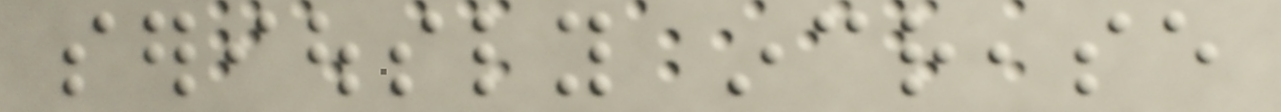seriously increase
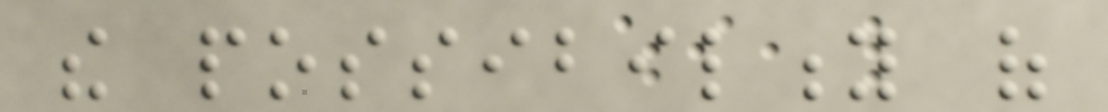the possibility of
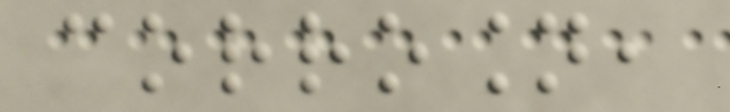corrosion,
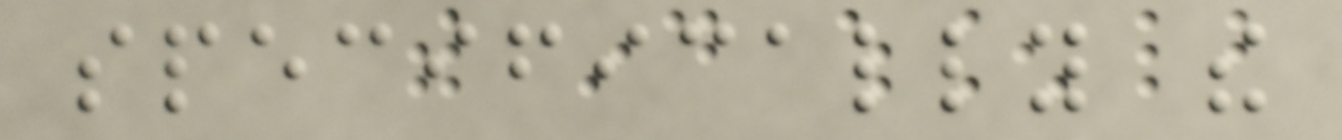specifically the
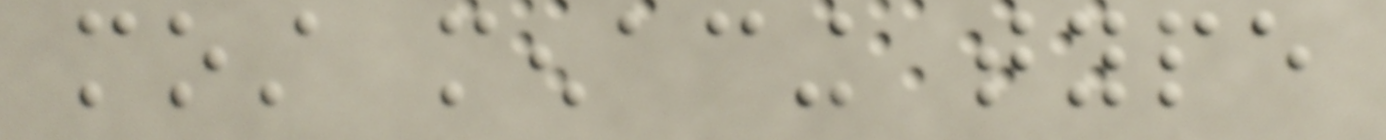most menacing type
